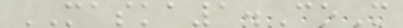MASKA1.CoM
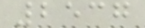2537
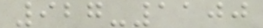927-1100
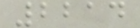2214
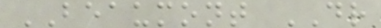BEAUMONT DR
